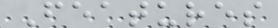Features
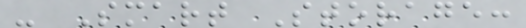- Smart Storage:
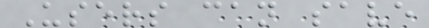Users can save
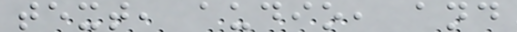text, audio, and
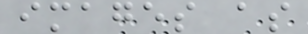images as
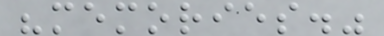"memories."
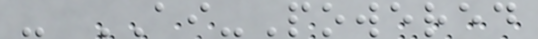- AI-Powered
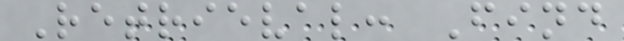Retrieval: Find
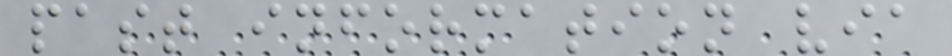past information via
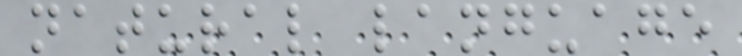natural language
